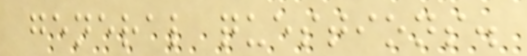general questions.
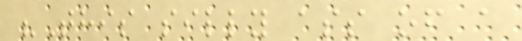"This silly ass of a
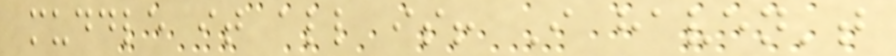muddle it all is! I haven't
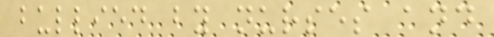bullied by nurses and
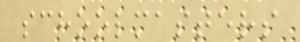schoolmasters
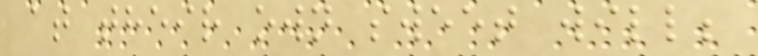at their own sweet will;
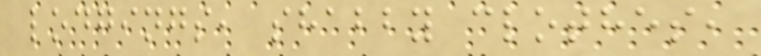lodgings, shabby clothes,
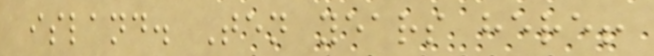island. Ten years here!
